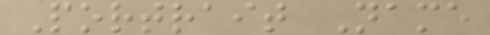Portrait Name
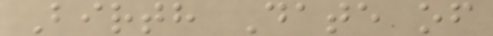Birth Date of
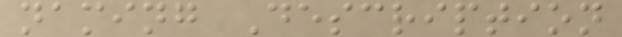naming Description
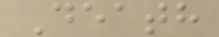Death
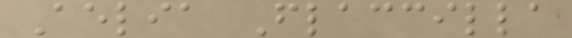Aelia Flaccilla
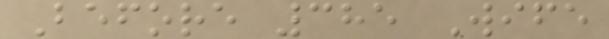Before 385 Wife
